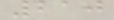210
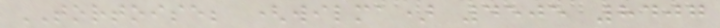TORTOISE; (wilma) 4505 8407
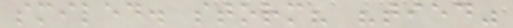smiled. storm? "tied"
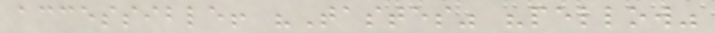accessible! "Tastes" "pellow"
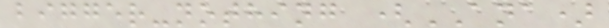bigger-nothing (ANA)
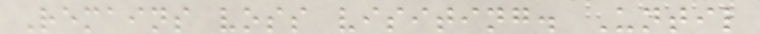Remains voss visiting. Until
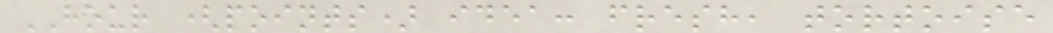HOUR (points) idea: fresh, tortoise
